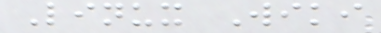Linux Wiki
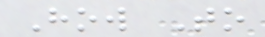How To
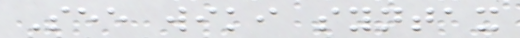See wiki syntax
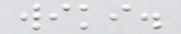wiki.
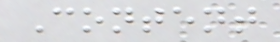Content
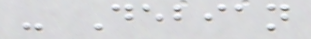- Debian
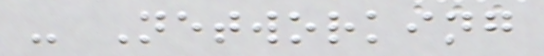- Networking
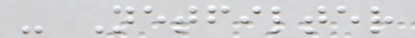- Netfilter
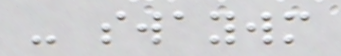- swaywm
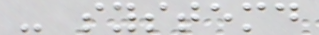- systemd
